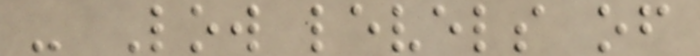- Low levels of
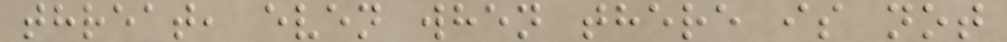threat, even when there is not
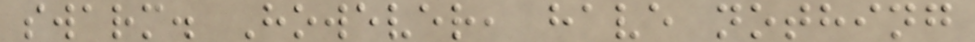swarm. However, have nothing
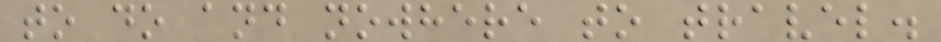to do and nowhere to travel.
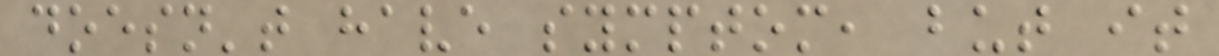doesn't have symptom, but it
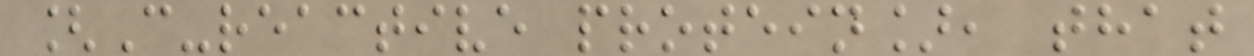[C-reactive protein], that
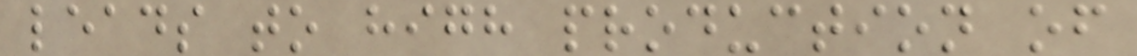leads to high production of
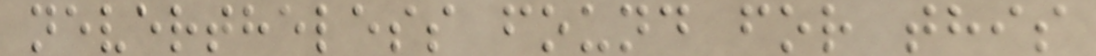nevertheless found for this
